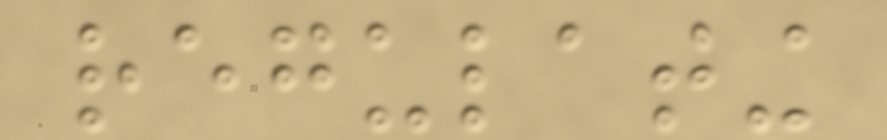regulating
